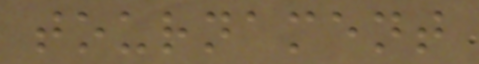tournament
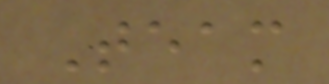Team
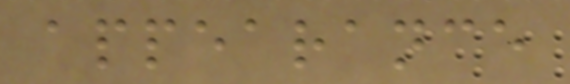appearance
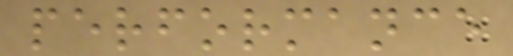performance
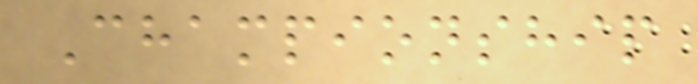Championship
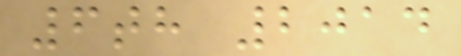6th 2014
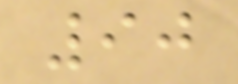90
